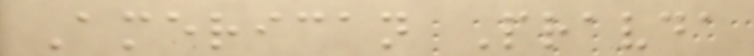American Pravda
